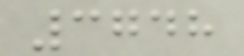3748
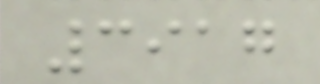3917
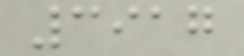3917
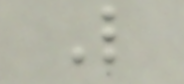L
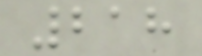218
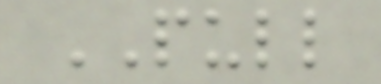PULL
